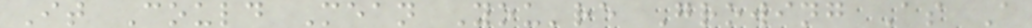It Could Mean You're Growing As A
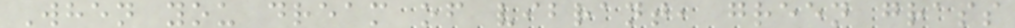When you dream of vibrant, green grass
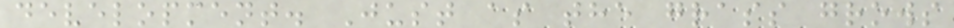development. Just as the grass grows
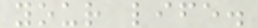your life.
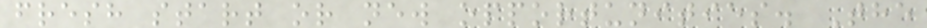fresh start or new opportunities. The
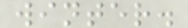winter.
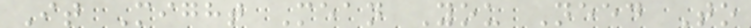It Might Mean You Need To
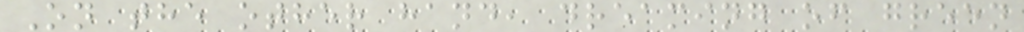On the other hand, dreaming of green
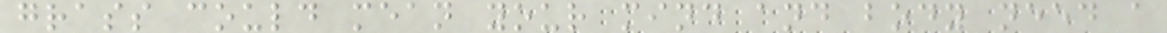grass could mean your mind and body need a
